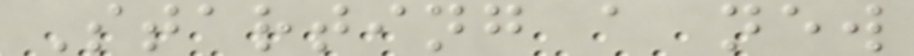Starting a new
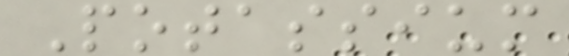Potassium
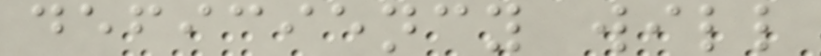deficiency will
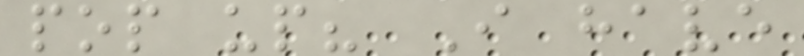pop up? I have
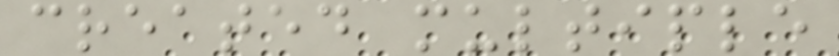created multiple
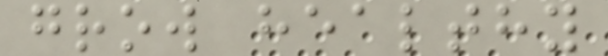grow healthy
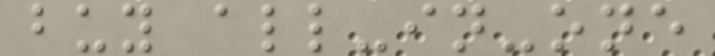buy all-in-one
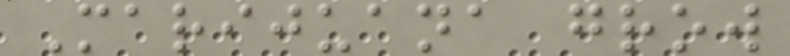Marijuana grow
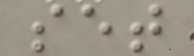set
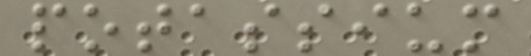potassium
